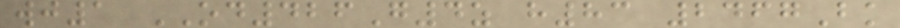wj1 OD426G4z h83 2467Bk
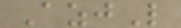AzjL
